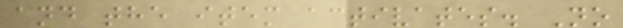and the item activates. No
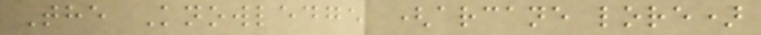The Knowledge (arcane lore)
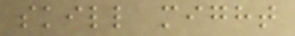skill might
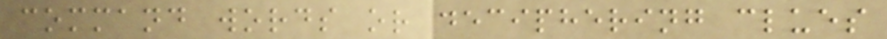command words or deciphering clues
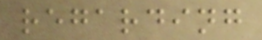regarding
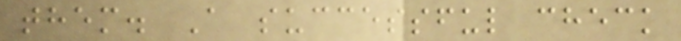them. A successful check
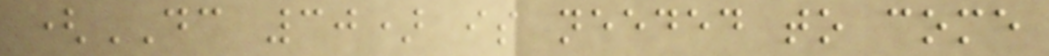(DC 30) is needed to come
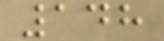148
